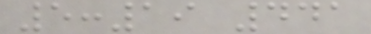5:19 441
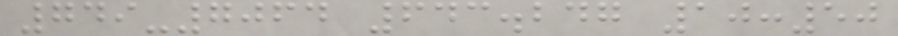749-7064 643.247 10:50
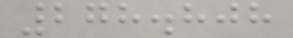278.808
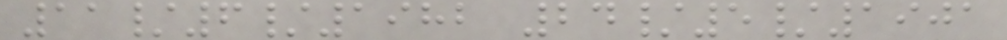11/6/1982 24/5/1901
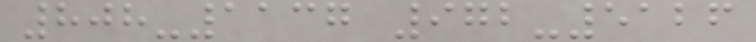808-1137 972-5126
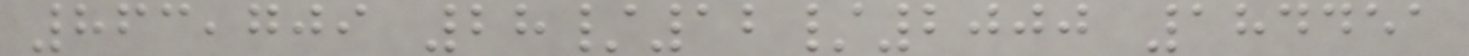863,709 28/12/2000 184451
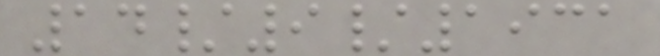14/9/1931
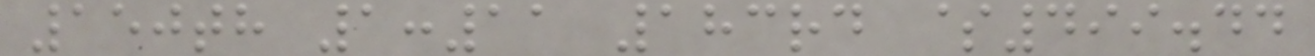150th 1:11 183rd $499.44
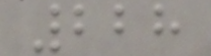228
